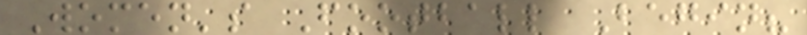Women's Football Begin?
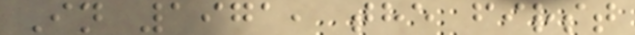In 1971, the first
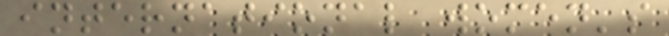international women's
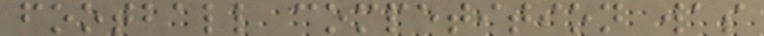football competition was
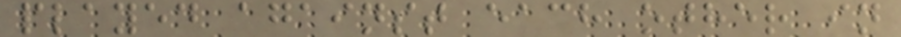played against each other in
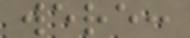were:
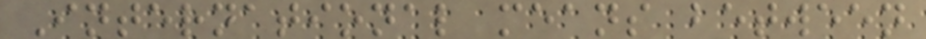International means between
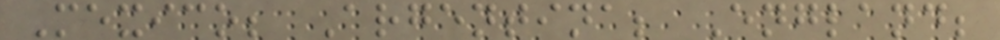Mexico; Argentina; England;
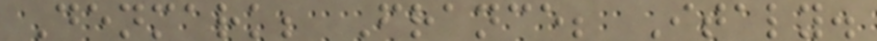Denmark; France; Italy.
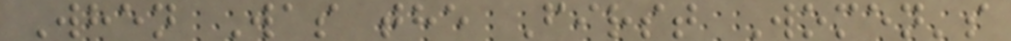When Was the First Women's
